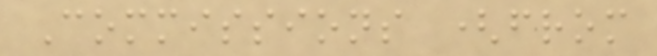Commissions (from
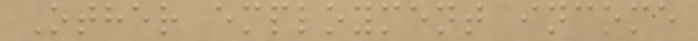Other employment income
